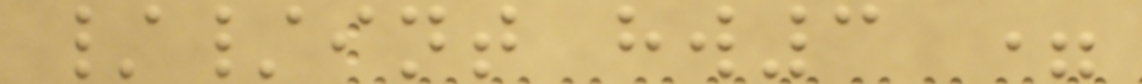//int hw3 =
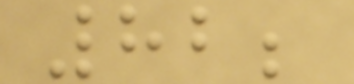82;
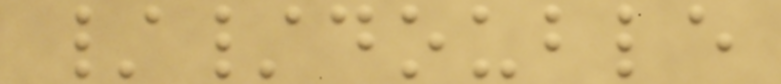//double
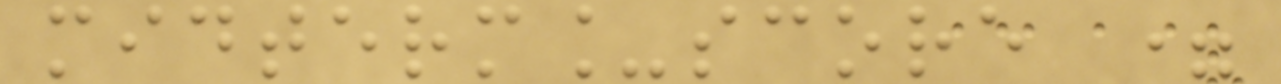midterm_score =
